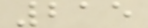215
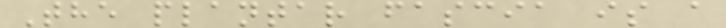The plantar fascia is a
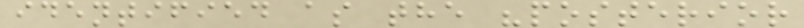identified as the "posterior
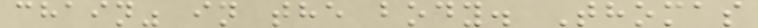chain" in the body. Thomas
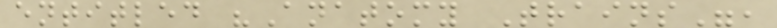entitled "Anatomy Trains",
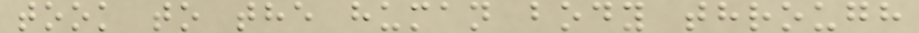took to the human body through
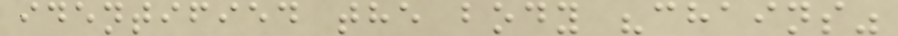identified the body "chains"
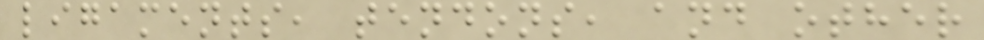ligaments, tendons, and other
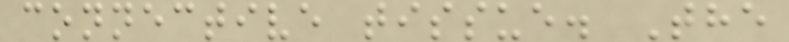connective tissue. The
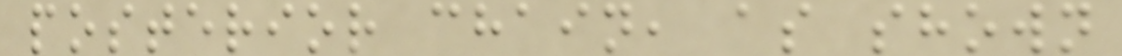posterior chain, as shown
